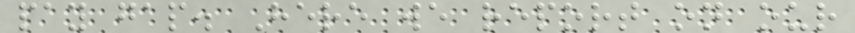pay gap. Here we report on our
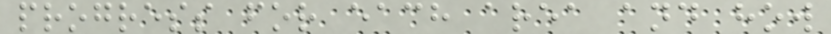progress for each area and how
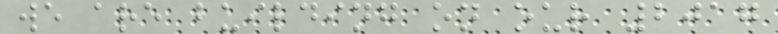we are building on our 2017
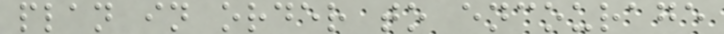plan in order to encourage
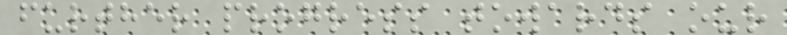further progress towards our
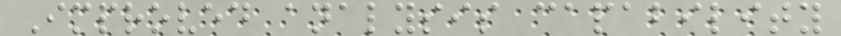Improved analysis capability
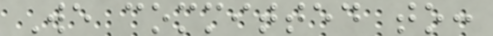We committed to:
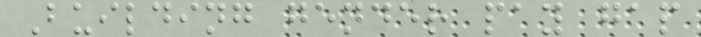Building gender pay gap
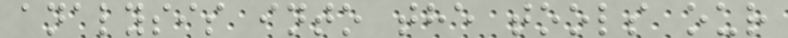analysis into the tools our
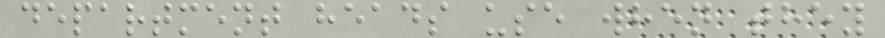department heads use when they
